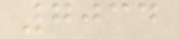7034
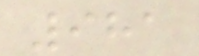981
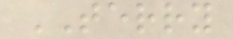TERRY
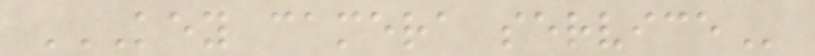KEY CAMERA SERVICE
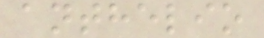anthelio
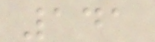141
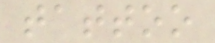tattoo
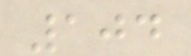104
